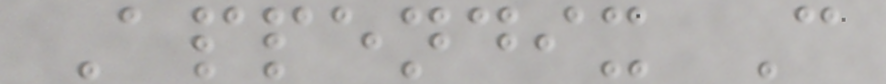Appendix C
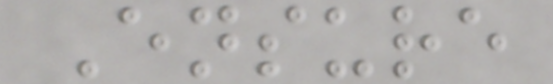Ensure
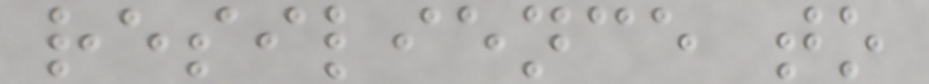resilience to
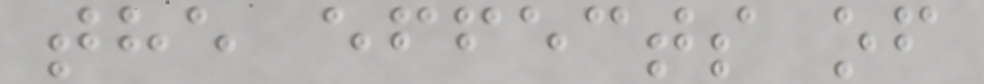the effects of
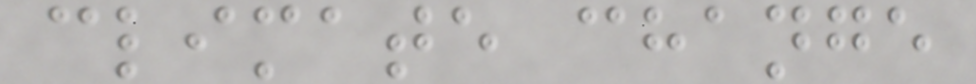climate change
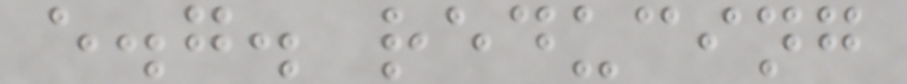e.g. reducing
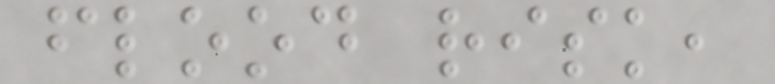flood risk,
